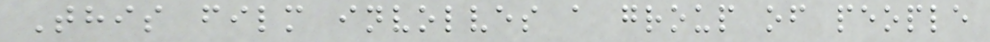This film involves a group of people
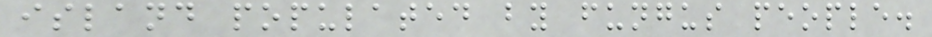island populated by fungus people.
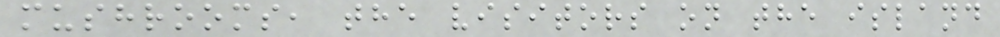mushrooms, the visitors on the island
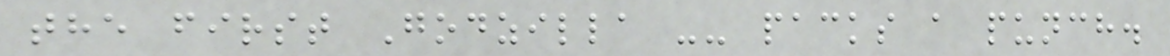the first Godzilla -- packs a punch.
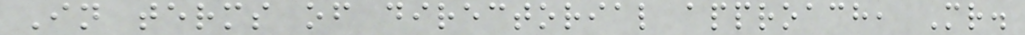In terms of directorial approach, Mr.
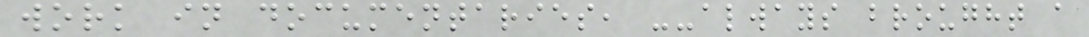work in documentaries, --always brought a
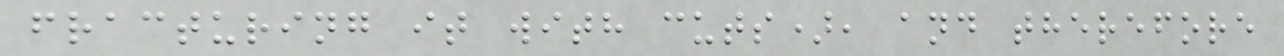fracturing it with cuts), and therefore
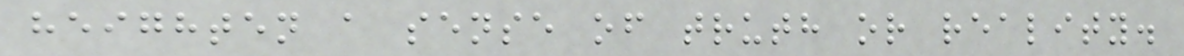heighten a sense of truth or reality.
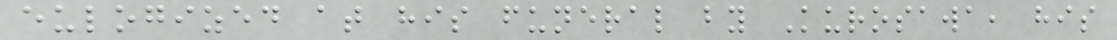eulogized at his funeral by Kurosawa, his
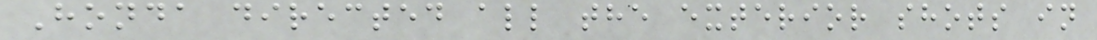Honda directed all the exterior shots in
